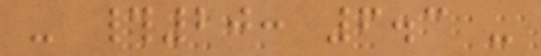- #20: 6.3 -
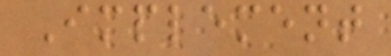Implement
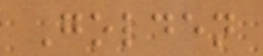Golden
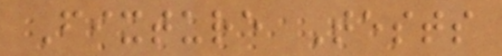Fixture Tests
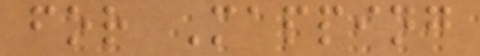for Mapping
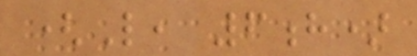(L, 6h)
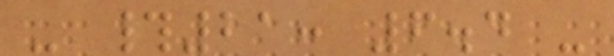- #21: 6.4 -
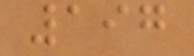197
